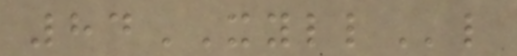84XYLLl
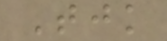Tjk
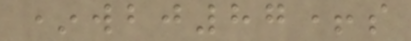*wbj87+s
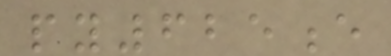py625e
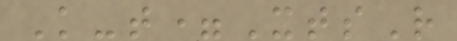K-t=XtsR
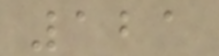121
